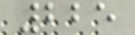225
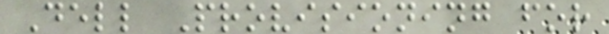Dell Provisioning for
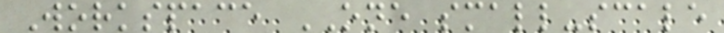Workspace ONE small-scale
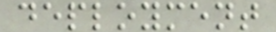deployment
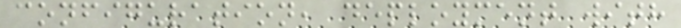configuration, deployment with
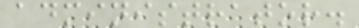administrator.
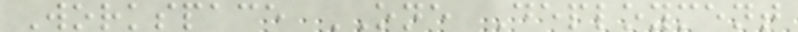Workspace ONE Deployment
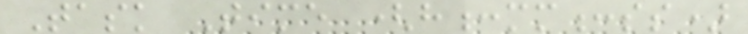Task Time (h:mm:ss)
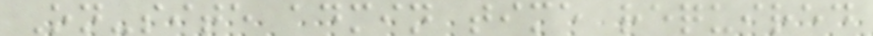On-site admin time required
